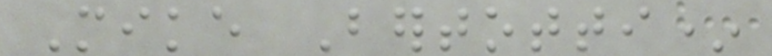Mike Bertotti*
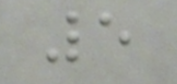5
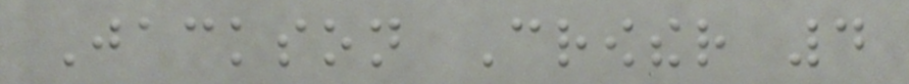Jackson Crowther 4
